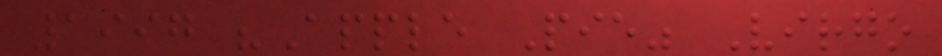1997 "Apple Pie" Virgo
